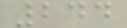244
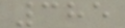385
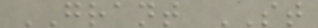GRANT ST
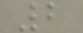2
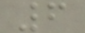6
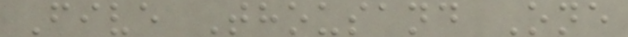Five Thousand One
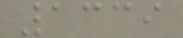1339
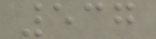537
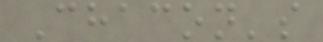Chacon's
